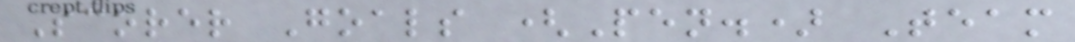Scorer Goals (Pen.) Team
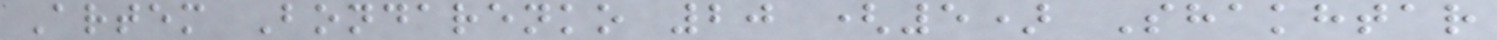Artem Bondarenko 20 (5) Shakhtar
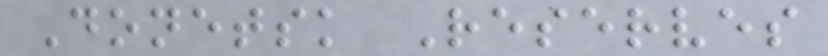Donetsk Reserves
